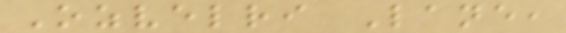Ozvelri Lane,
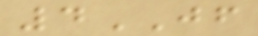4JF
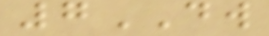7DW
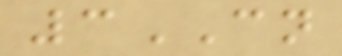3CN
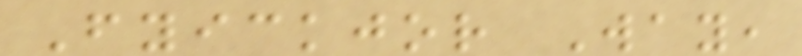Fyickjor Way,
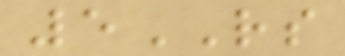5RS
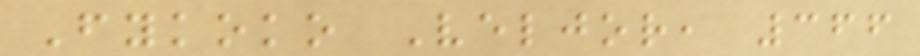Fykoko Veljor, 366
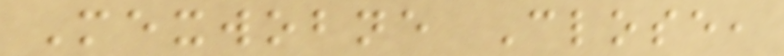Mexwobne Close,
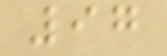97
